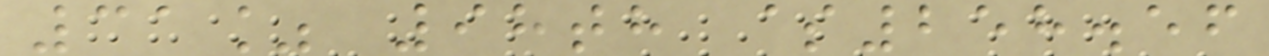31% 98th $258.56
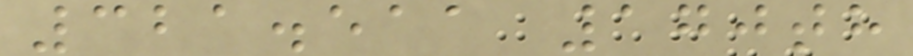321.511 170th
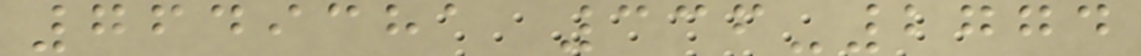7649381 336-2774
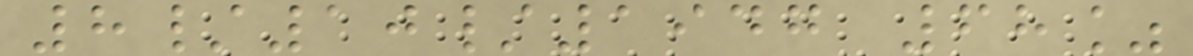8/10/1947 68%
